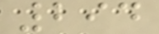294
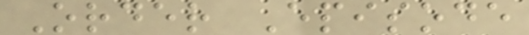Order Episode
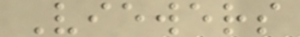Viewers
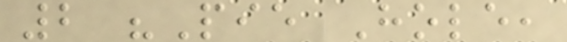2 "Pie Hole,
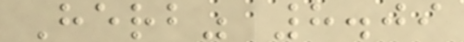Herb" 8.09
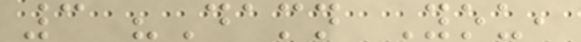3 "Damn You,
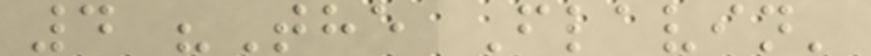4 "The Flavin'
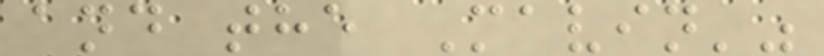and the Mavin'"
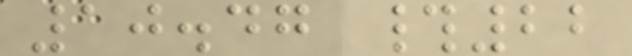10.47 #22
